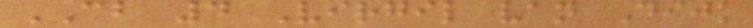CB 4 Virgil van Dijk
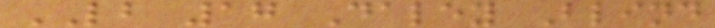LB 17 Daley Blind
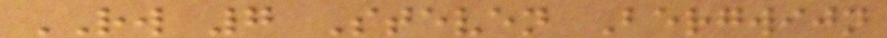RW 7 Steven Bergwijn
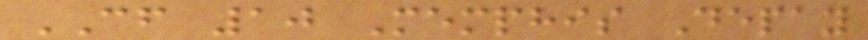CF 10 Memphis Depay
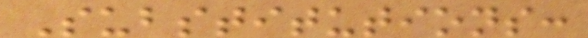Substitutions:
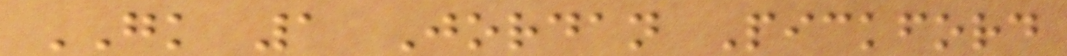GK 1 Jordan Pickford
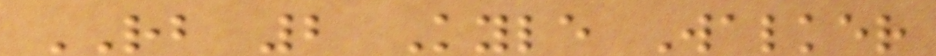RB 2 Kyle Walker
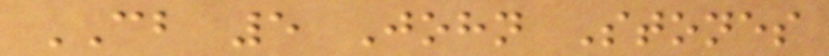CB 5 John Stones
